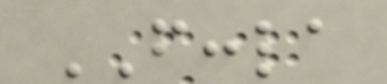FCCLA
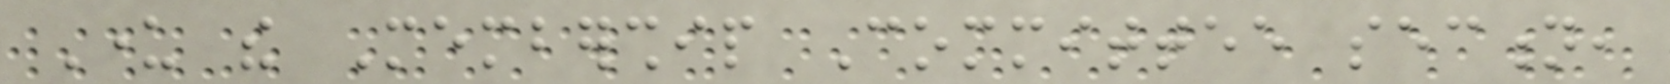Under the Membership Committee section,
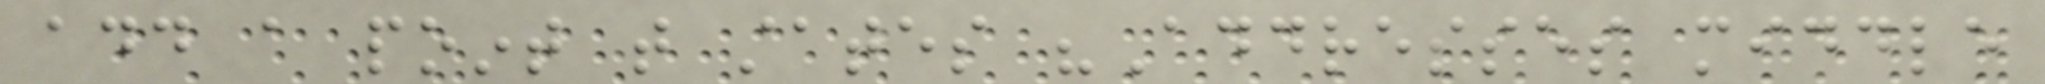add a point that states "Addresses middle
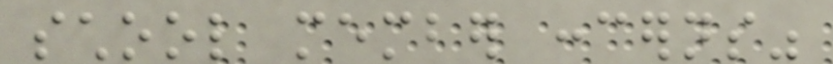school member concerns"
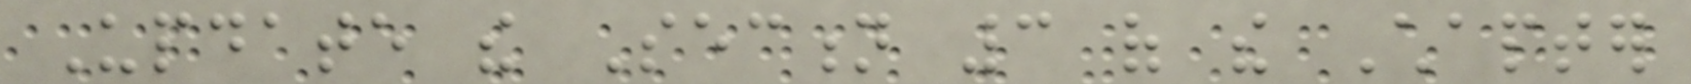Update the Section 3 of the Chapter
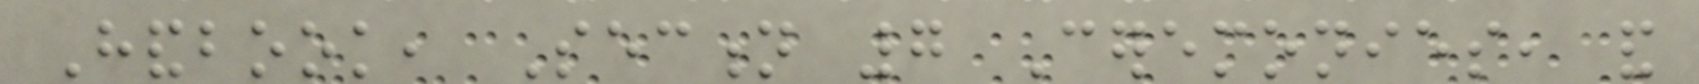Handbook, Section 7 Ceremonies, and
